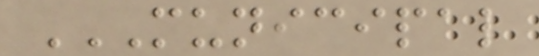MUNICIPAL
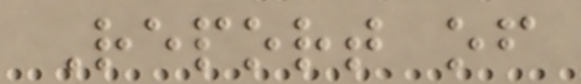Report of
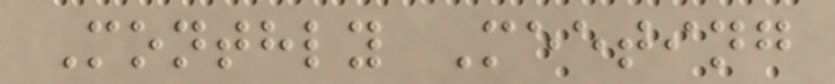Monthly Meeting
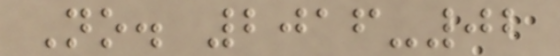No. 2016-02
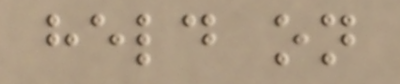held on
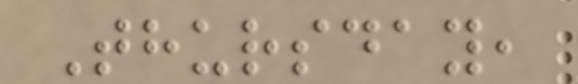Thursday,
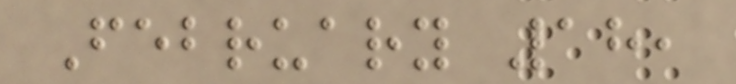February 18,
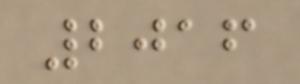2016
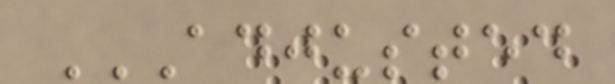ADJUSTED
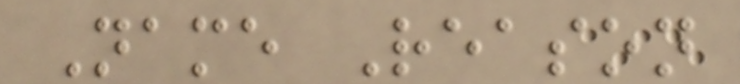Name Reason
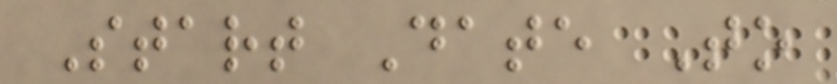Start Date To
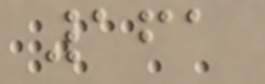161
